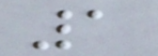1
